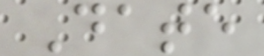Date
